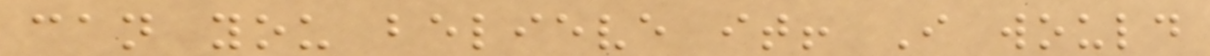can you believe it! I would
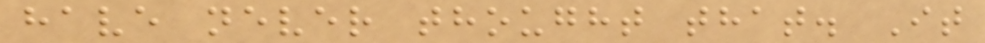have never thought that. It
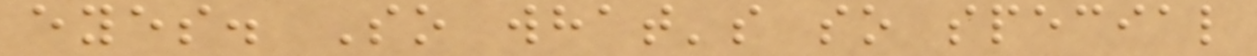eyes. So what's so special
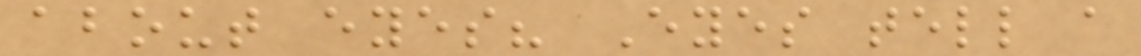about eyes? Eyes tell a
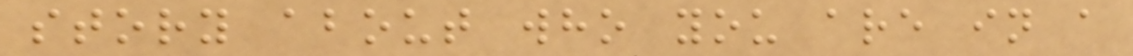story about who you are in a
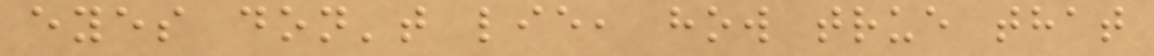eyes don't lie, how true that
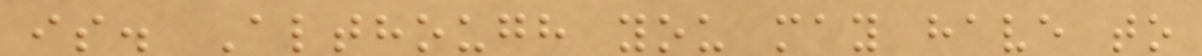is. Although you may have to
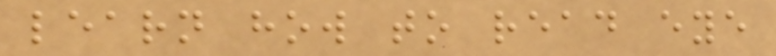learn how to read eye
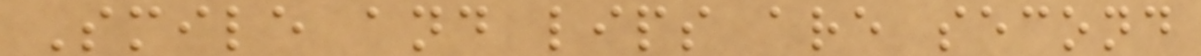Smile and lips are second
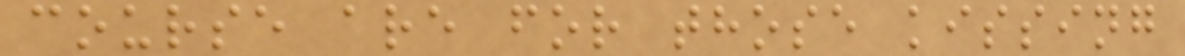course are for those kissing
